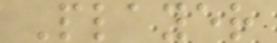Player
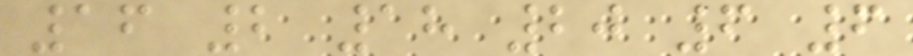16 2 18 20 6 6
